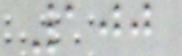100
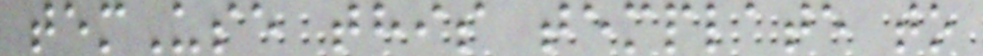temUse this template to
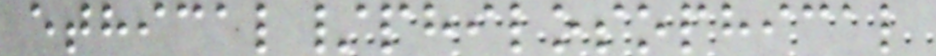ethical/philosophical
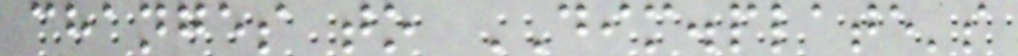changes to DIM.plate's
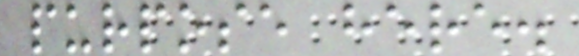purpose here.
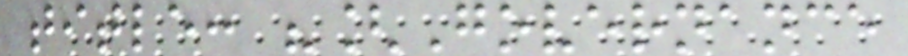title: "[Governance
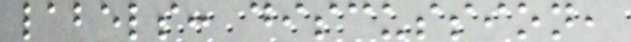labels: discussion,
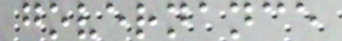governance
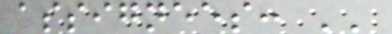assignees: ''
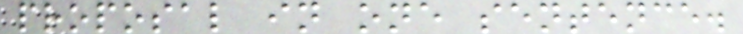proposal in one sentence.
